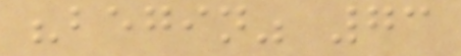"begin" 73
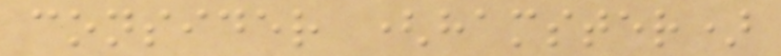consider (hamster)
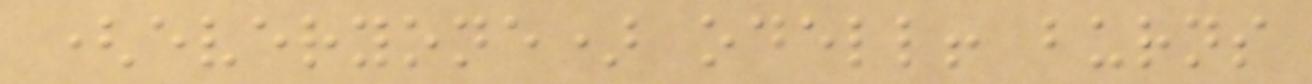(everyone) odell! burns
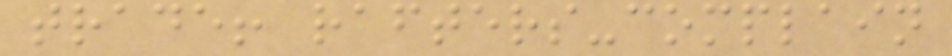trade! rafters-complain
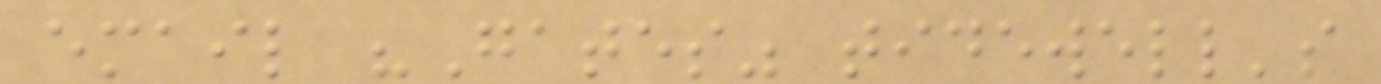email "Gates" tidewell's
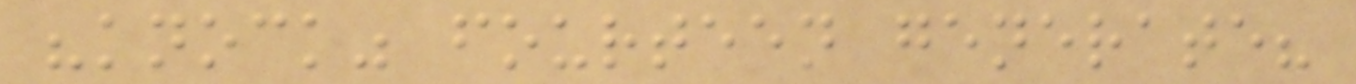"knock" fourteen generate?
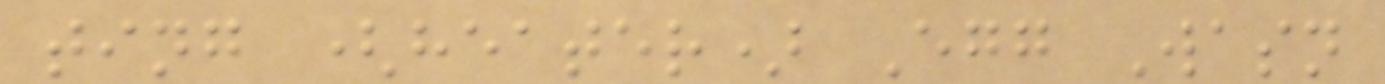ting (heater) Egg Wasn
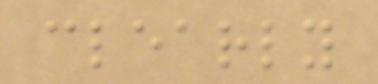clearly
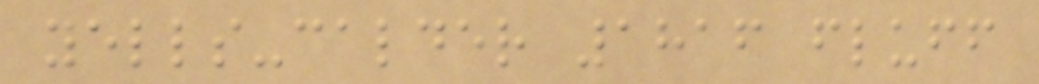yells-calder 1816 fluff
